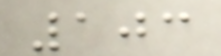103
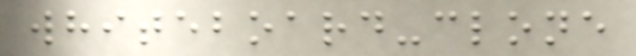whiteboard-clone
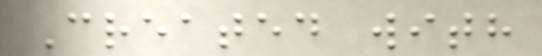Created with
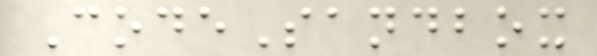CodeSandbox
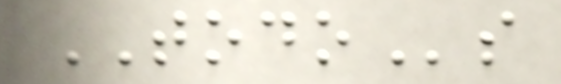TODOs
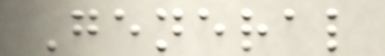General
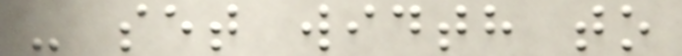- set width to
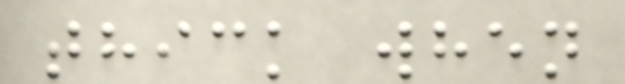thick when
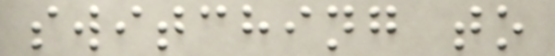switching to
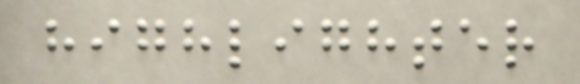highlighter
